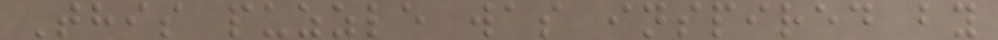This puzzle was inspired by
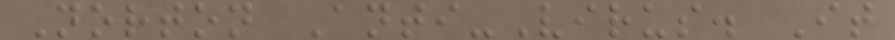Norton Anti-Virus. It
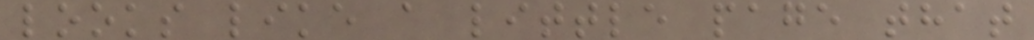looks like a little page that
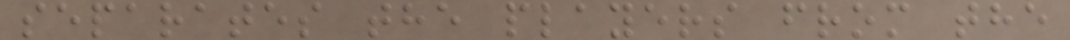separates the players from the
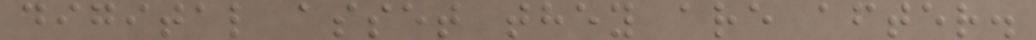digital asset they are after.
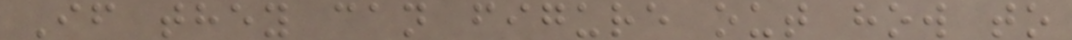If they can figure out how to
